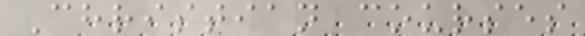Christian courses
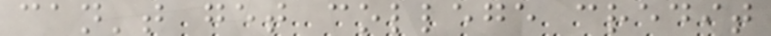can't get college credit
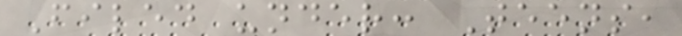Filed under: Teens,
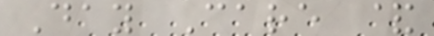Day Care &
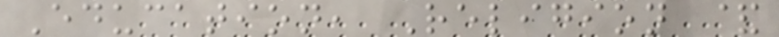Education, Religion &
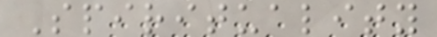Spirituality
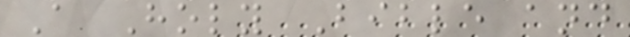A Holy Bible and
